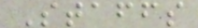Staffs
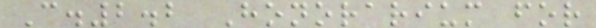C.2.2 Honorarium for
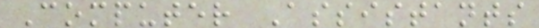Computer Assistants
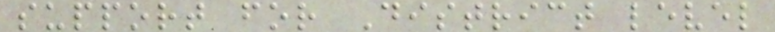support for District level
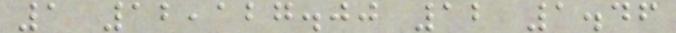1 12,127.00 12 1.46
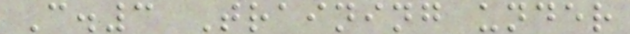C.3 Training under
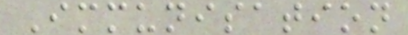Immunisation
